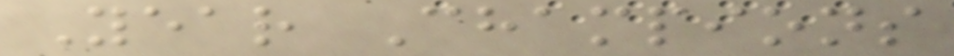Year Champions
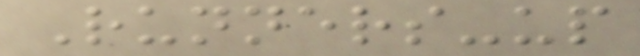Runners-up
